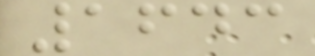1643
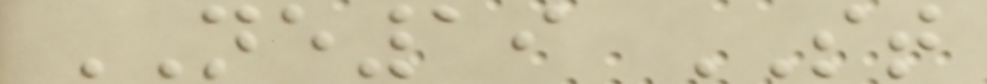NE19 ST
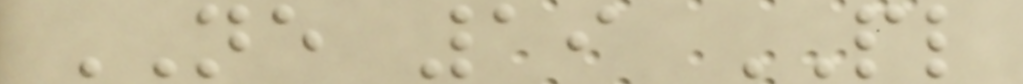NE 19 PL
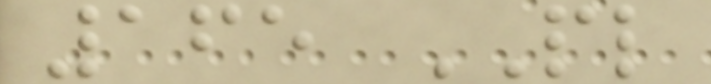165 PL
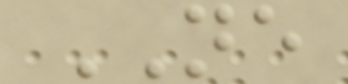NE
